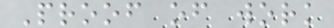Proof of work
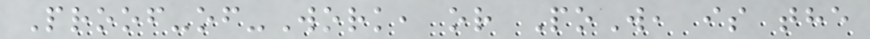Proof-of-Work, or PoW, is the
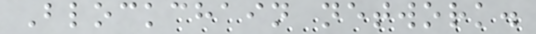Blockchain network.
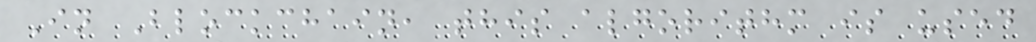In Blockchain, this algorithm is used
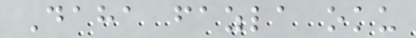Daha fazla oku
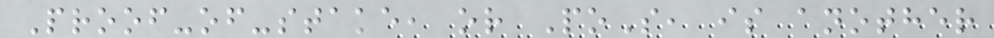Proof-of-stake, or PoS, is another
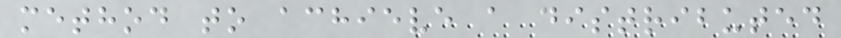method to achieve a distributed
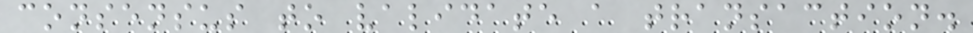consensus to validate a transaction.
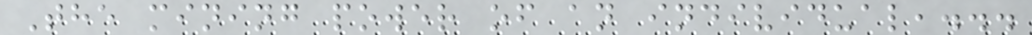The mining power of an individual,...
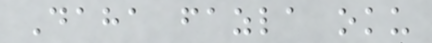Daha fazla oku
